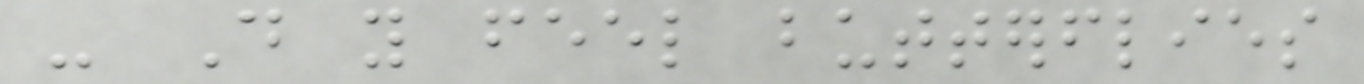- Do you feel butterflies
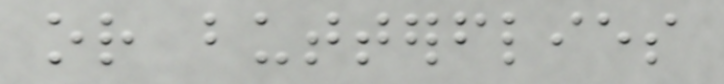or butterflies
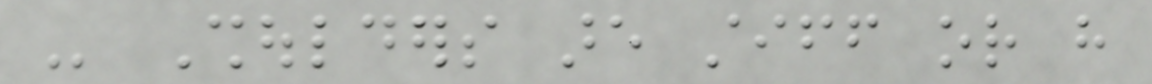- Shoulders are stiff or have
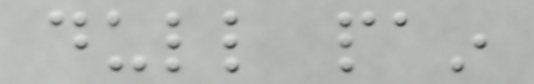dull pain
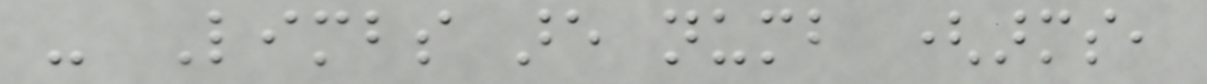- Limbs are numb (arms,
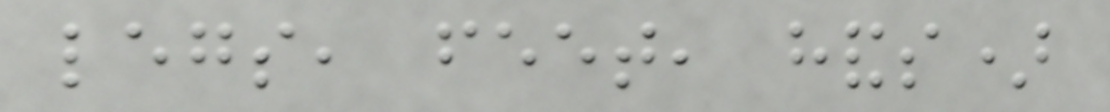legs, feet, hands)
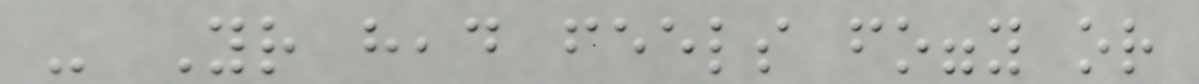- Your head feels foggy or
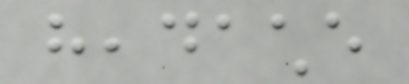headache
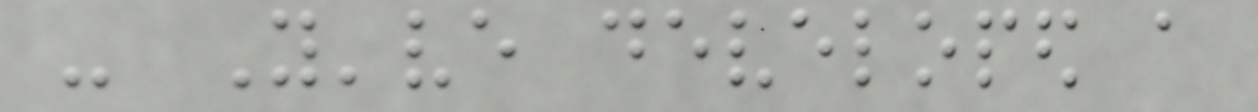- You've developed a
